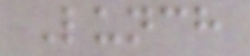Lunch
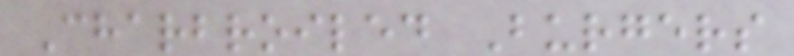Charbroiled Burgers
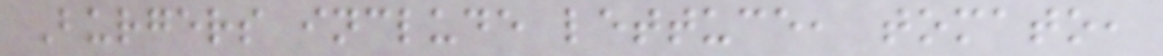Burgers include lettuce, tomato,
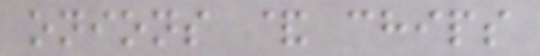onions & chips
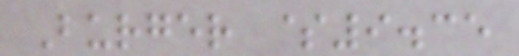Burger $9.35
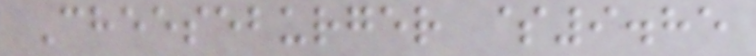Cheeseburger $9.85
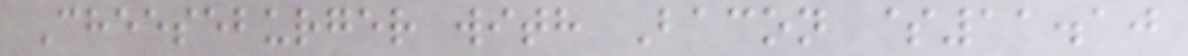Cheeseburger with Bacon $11.10
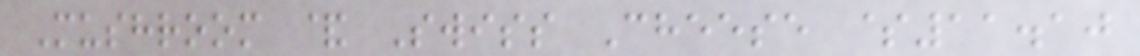Mushroom & Swiss Cheese $11.10
